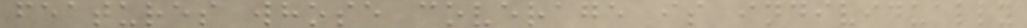features whose coverage is individually
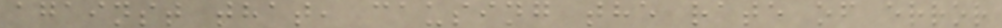against that, causing the rate of error
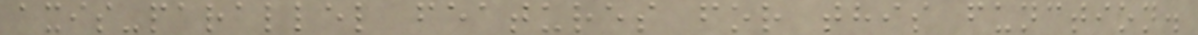axis-parallel features for this function.
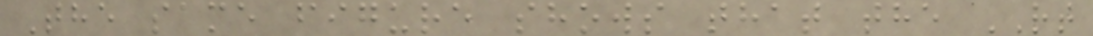The same figure shows that the RT
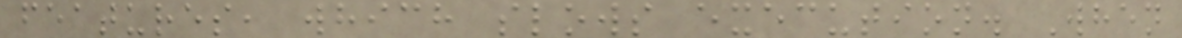features, which slows execution. When
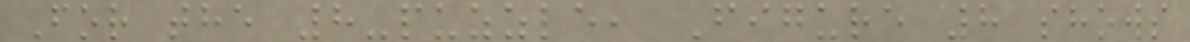For the 8-puzzle, Figure 8 shows
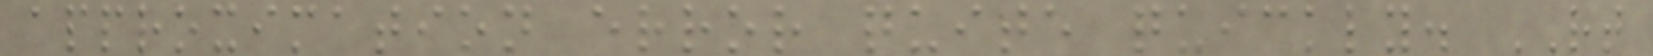approximation error quite quickly. RT
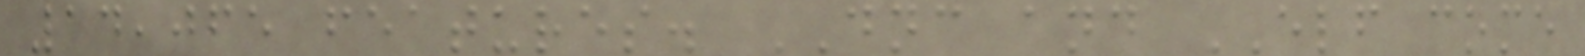14,065 features. DNC and ELF come
